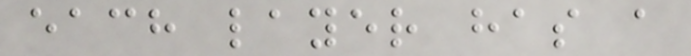each layer has a
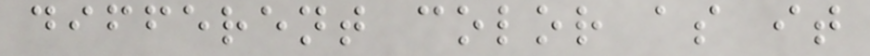different color as it
